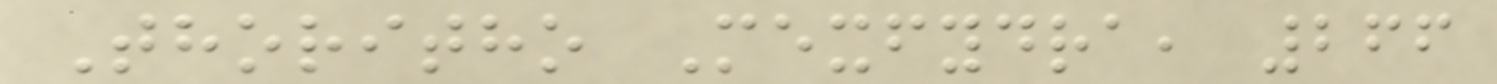Thoritho Mexfydra, 266
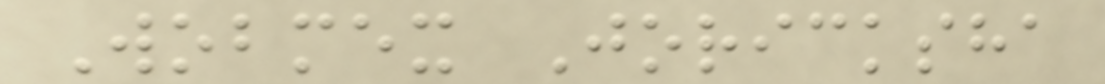Wobmex Joricksha
